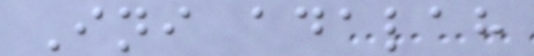Ini adalah
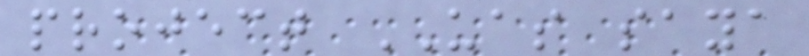project UAS saya
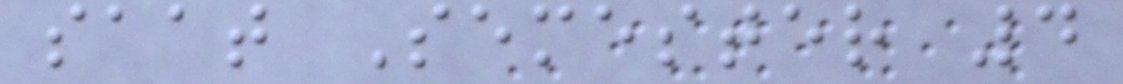saat Semester 4
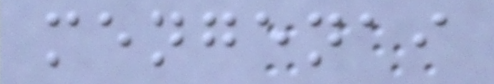mengenai
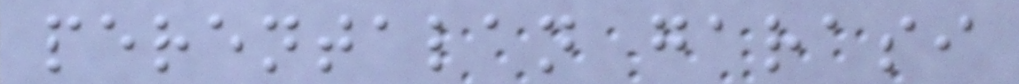perentalan garasi
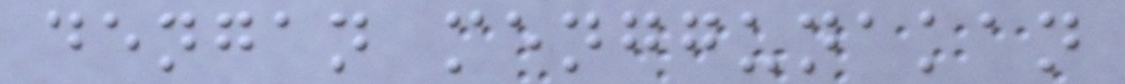dengan menggunakan
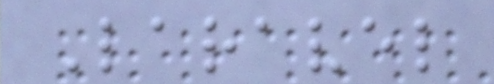Laravel
